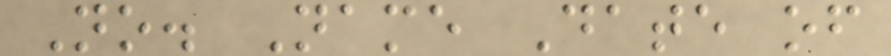No. Name Date of
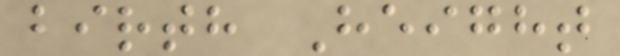birth Height
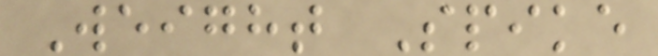Weight Spike
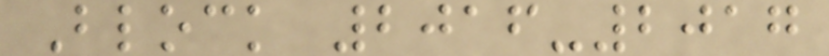Block 2016-2017
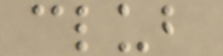club
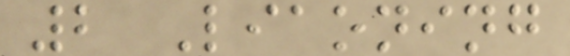2 Liaoning
